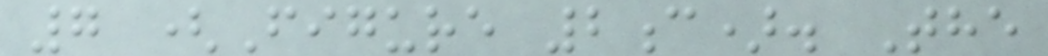7 (Figure 2c). The
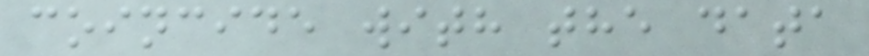coincide with the data
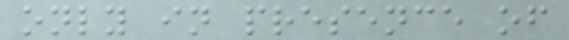only in presence of
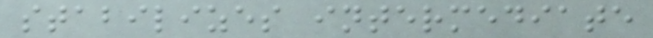stabilizes intermediate
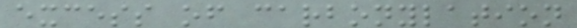excess of carbonylation
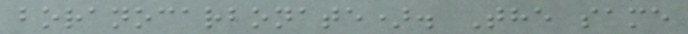boranocarbonate). The same
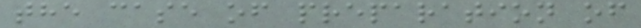the case of preparation of
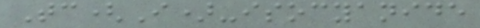Tc(I)-isocyanide
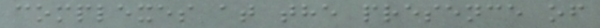complexes at the presence of
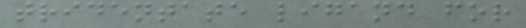tridentate ligand for
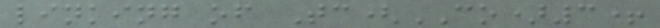linking of Tc(CO)3+
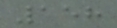158
